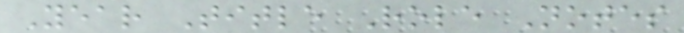Year Title Role Notes
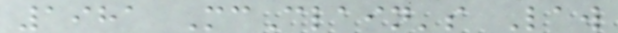1981 McClain's Law
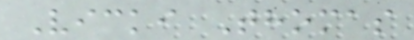Vicki Thomas
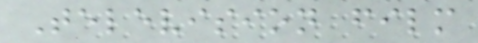Television film
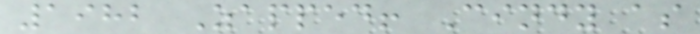1982 Zapped! Cindy as
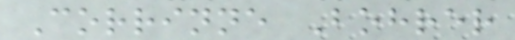Corrinne Bohrer
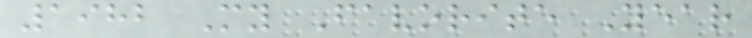1982 My Favorite Year
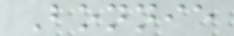Bonnie
